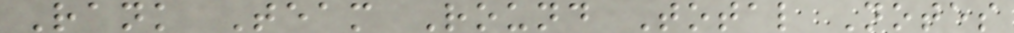Rank Team Round Total Notes
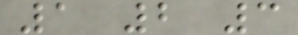1 2 3
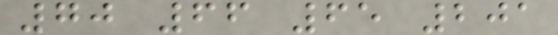70 66 65 201
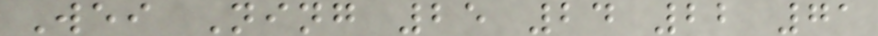Wei Ning 25 24 22 71
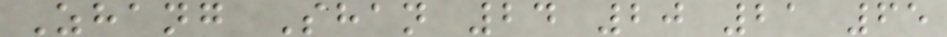Zhang Shan 24 20 21 65
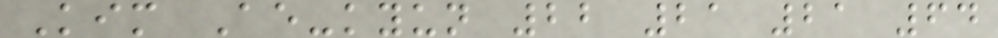Kim Ae-kyun 22 21 21 64
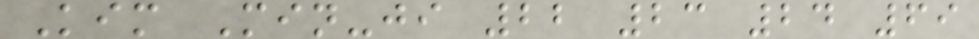Kim Min-ji 22 23 24 69
